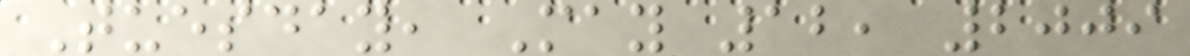Tuesday, May 12, 2009
